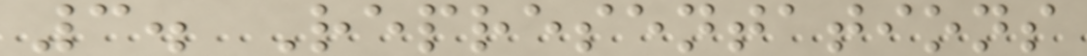3. Representations
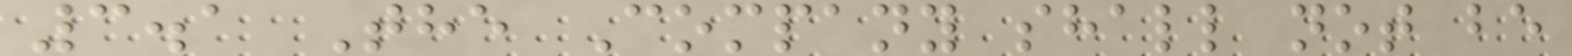3.1 The Company shall not be
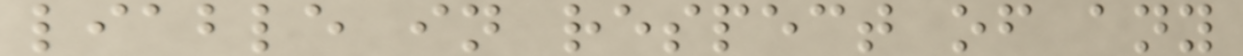liable in respect of any
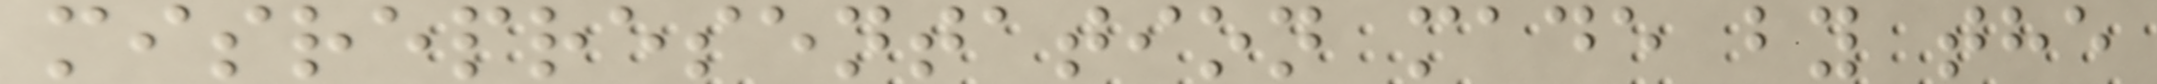misrepresentation made by the
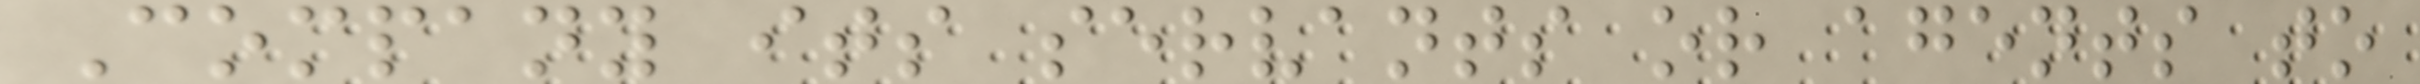Company its servants or agents to
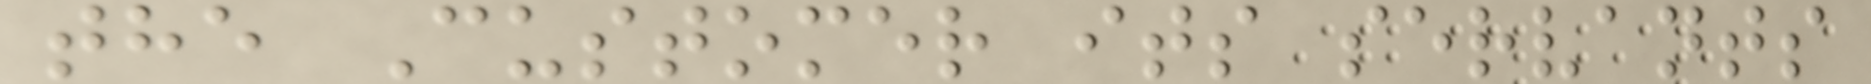the Customer its servants
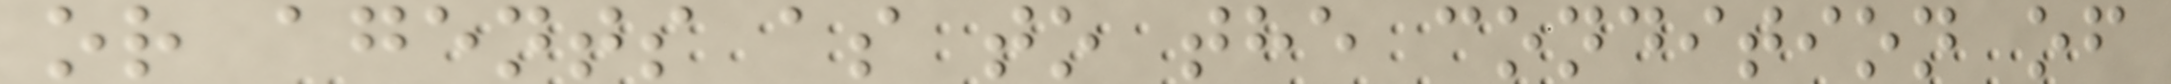or agents as to the condition of
